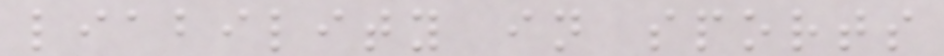liability in sports
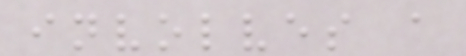involves a
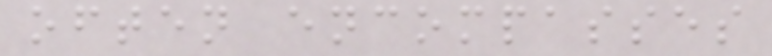often encompasses
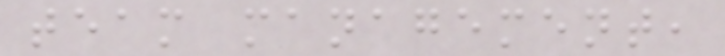team management,
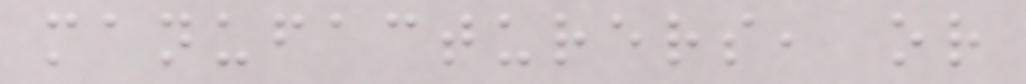manufacturers, or
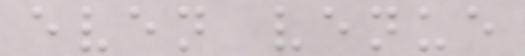even venue
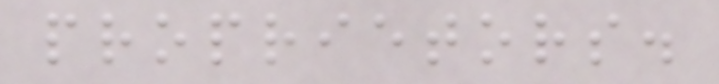proprietors.
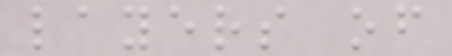layers of
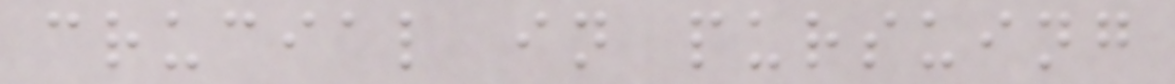crucial in pursuing
